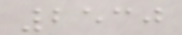2530
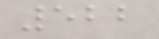522
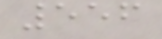556
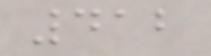412
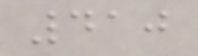410
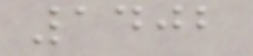1402
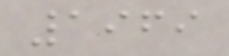1969
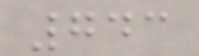743
